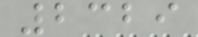2329
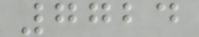7724
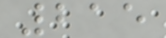215
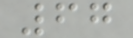67
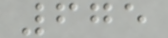675
